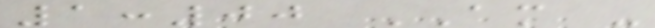1:00 AM -
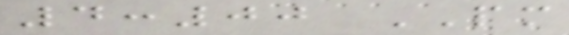4:00 PM
